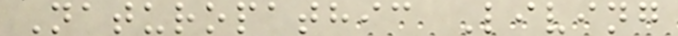Naturopathic Living
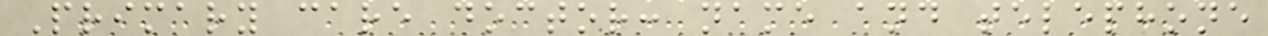Primary care doctor: name and telephone
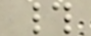#
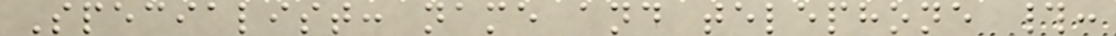Specialist: name and telephone #:
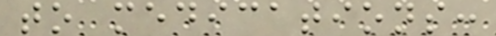to medications:
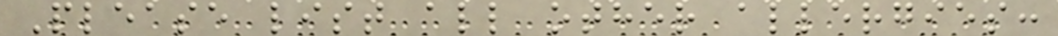Please list all other allergies:
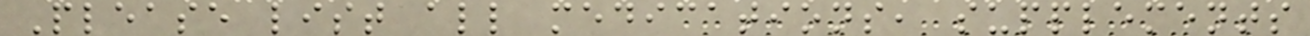Please list all medications, supplements
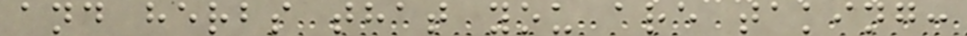and herbs that you are taking:
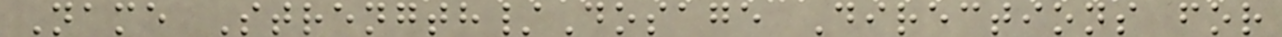Name Strength/Dosage Directions for
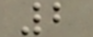2
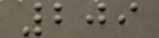209
